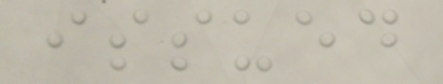issued
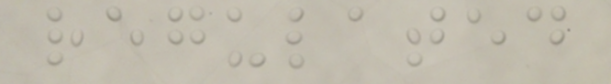regulated
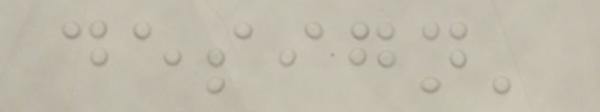design'
